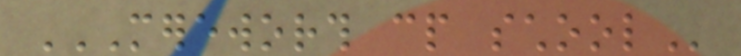MEREWORTH CP SCHOOL
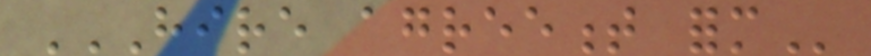HIRE AGREEMENT FORM
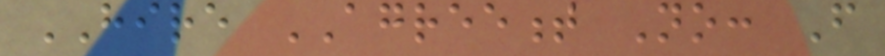HIRE AGREEMENT No: From
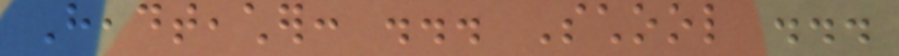Headteacher: ... School ...
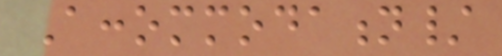Accommodation/
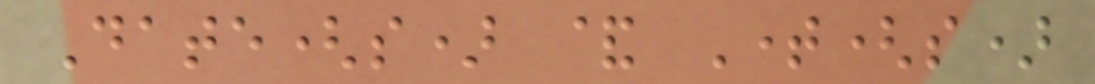Date(s) & Time(s)
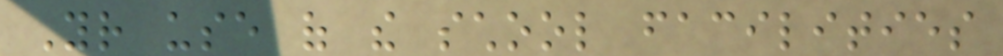Your use of the school facilities
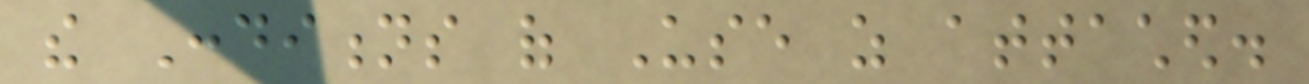the Conditions of Use as attached.
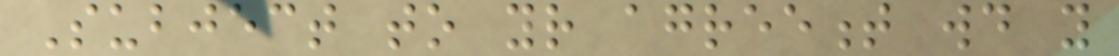Subject to your agreement would you
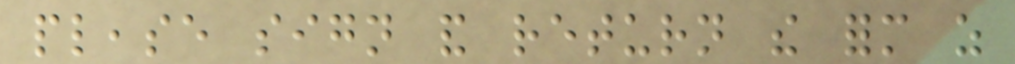please sign and return the form as
